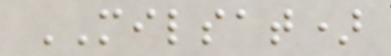MILSAT)
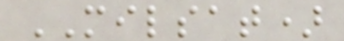MILSAT)
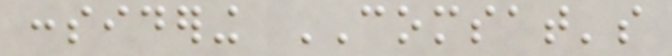considering COMSAT's
